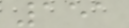151
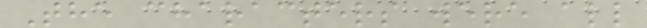The characters were all
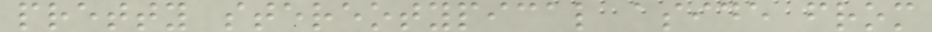pretty stereotypical aside from
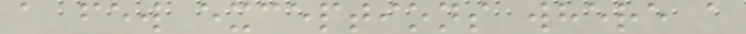a few exceptions where a
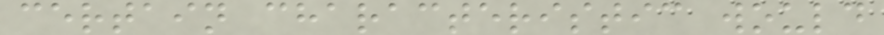certain characteristic would
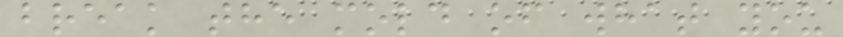break the mold of what you
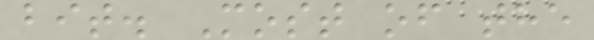bit. Most of the
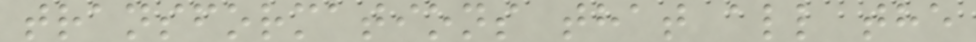transformations that all the
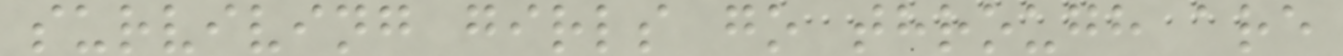surviving girls go through are
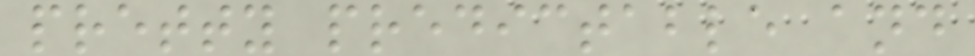pretty predictable and
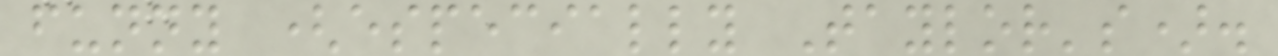funny (especially Taylor's).
